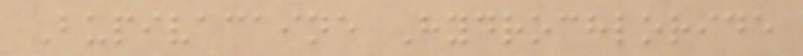Bupivacaine Hydrochloride
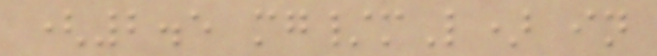(2.5 mg/mL) in
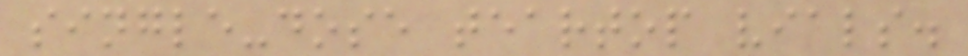single-dose teartop vials.
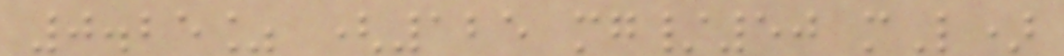0.25% (125 mg/50 mL)
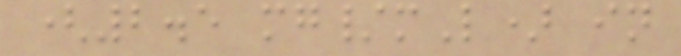(2.5 mg/mL) in
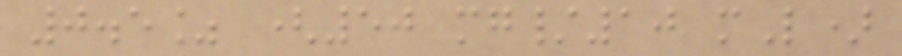0.5% (50 mg/10 mL)
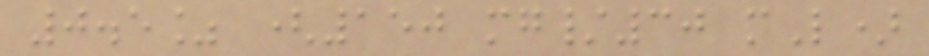0.5% (150 mg/30 mL)
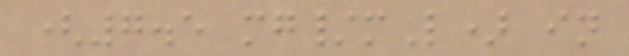(7.5 mg/mL) in
